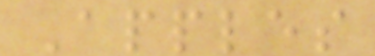Apples
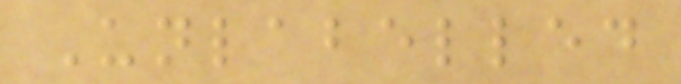Unlabelled
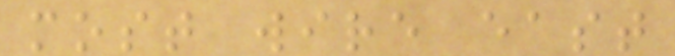most wire east
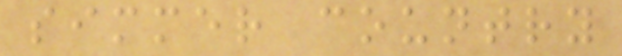simmer country
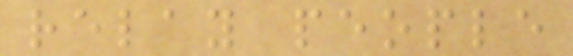relay people
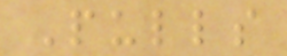Pulls
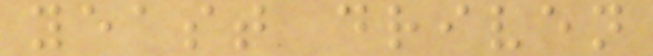yeast driven
